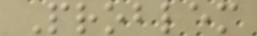Problem
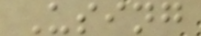Using
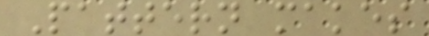Pattern makes
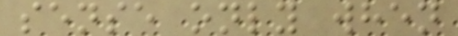sense only when
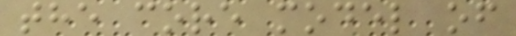the core model of
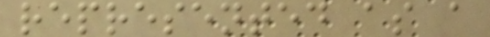represented as a
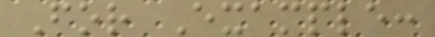For Example:
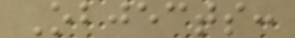Objects:
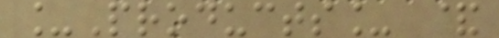_Products_ &
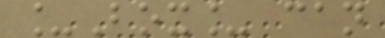_Box_ can
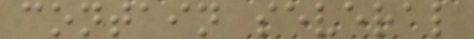contain several
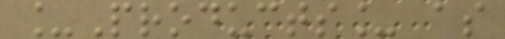_Products_ as
